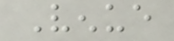Venue
